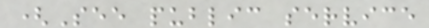(See public service
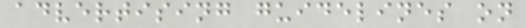advertising guidelines on
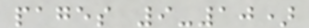pages 9-10)
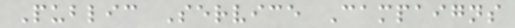Public Service Campaigns
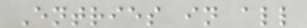Entries in all
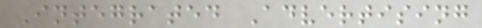Integrated Advertising
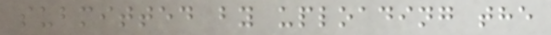submitted by uploading the
